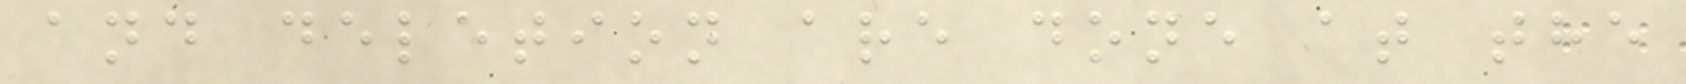and deletion are done at the
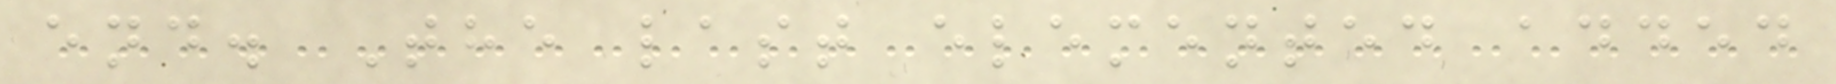end. The last elemented added
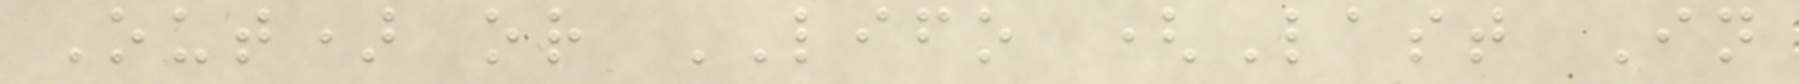Out) or LIFO (Last In
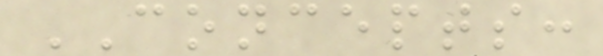CONCEPTS:
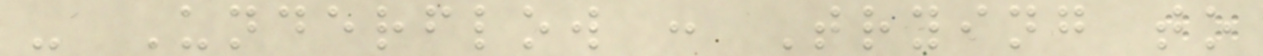- Underflow : Trying to
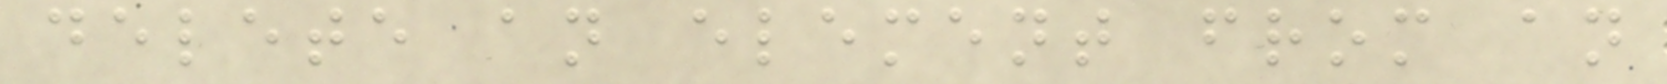delete an element from an
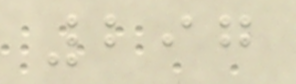297
